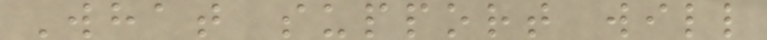What support will
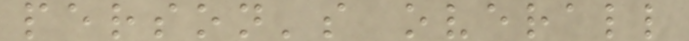person's overall
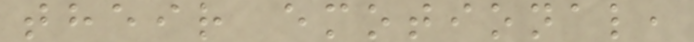their emotional,
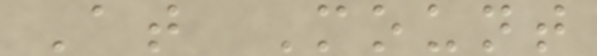At Mount
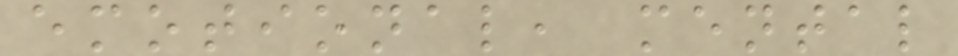emotional, mental
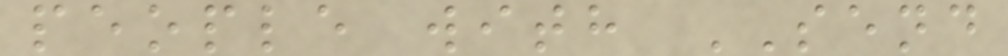people with SEND
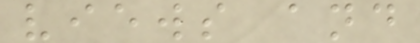views and
